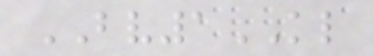BV1KL
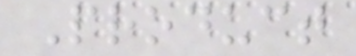Product
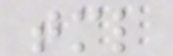tml
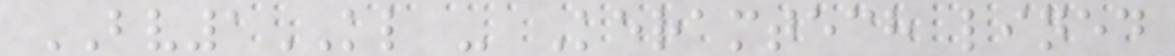BV1KL - Keramtech lined
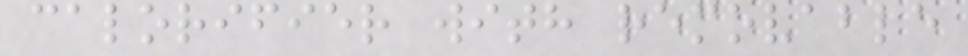calorifier with removable
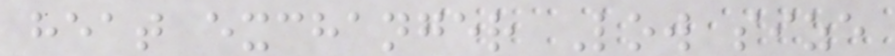heat exchanger Low size
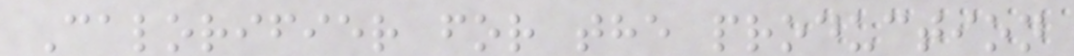Calorifier for the production
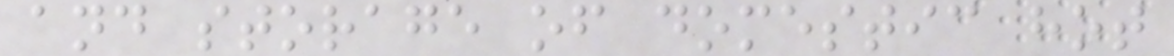and storage of domestic hot
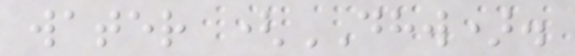water (DHW).
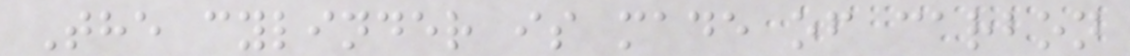The cylinder is made of carbon
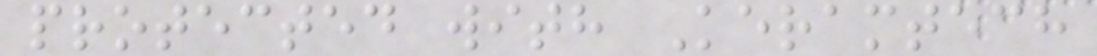protected with Keramtech
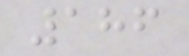186
